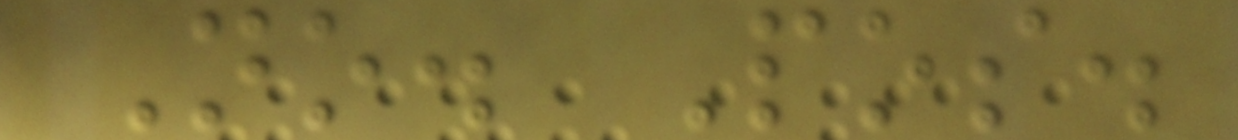No. Pos.
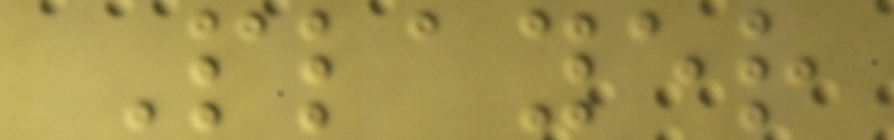Player
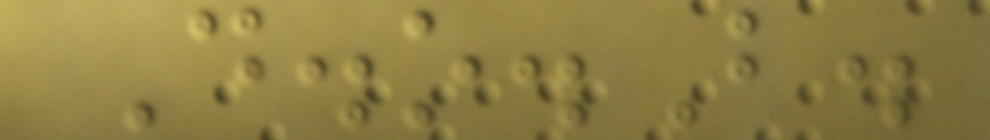D.o.B.
